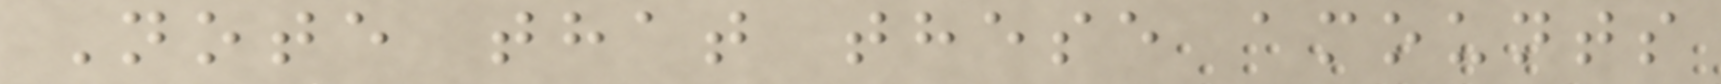Note that these amounts
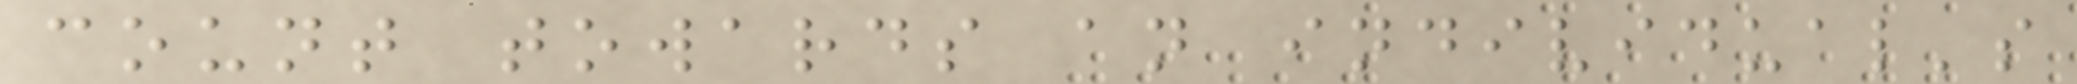count towards an individual's
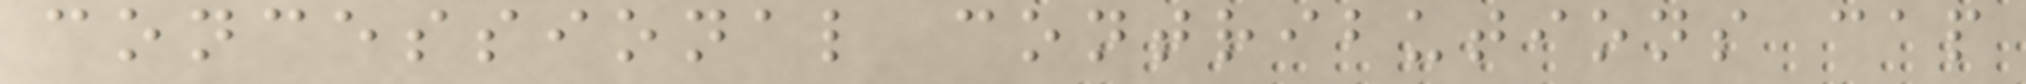concessional contributions cap
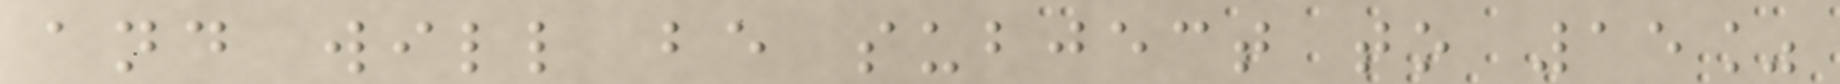and will be subject to 15%
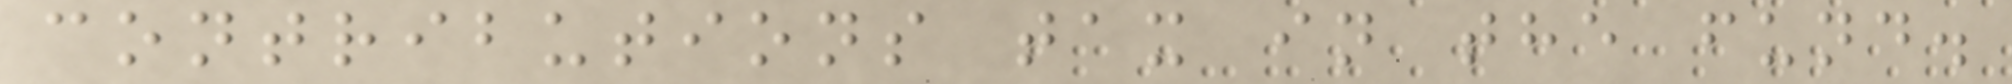contributions tax in the fund.
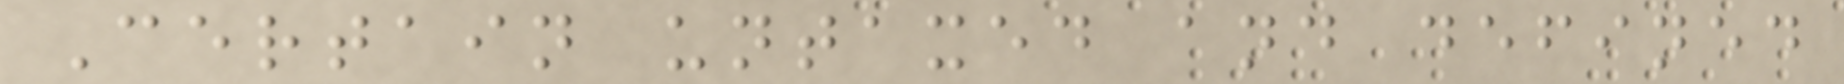Certain untaxed and defined
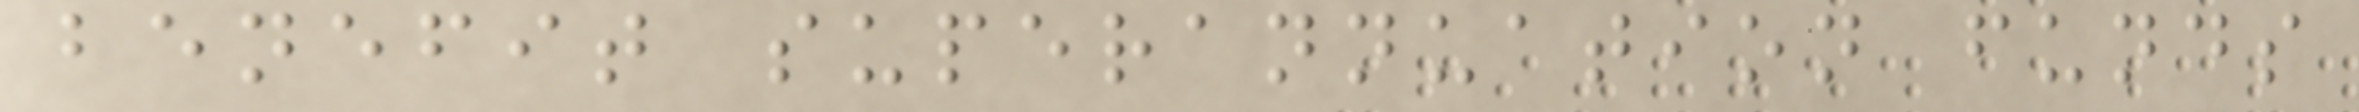benefit superannuation funds
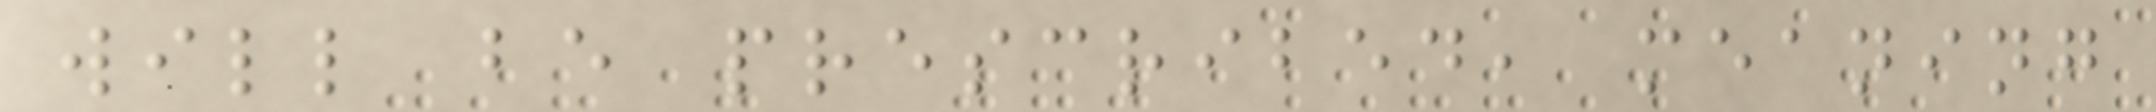will be prescribed, meaning
